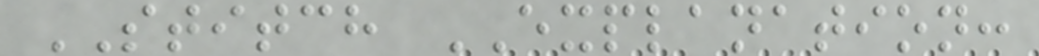STITCH EXPLANATION:
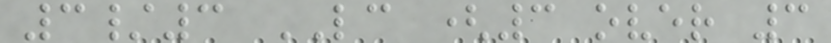3/3 LC (3 over 3
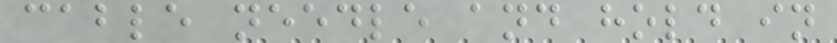cable needle and hold in
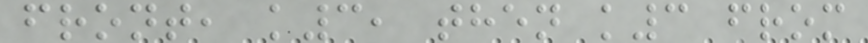front, k3, then k3 from
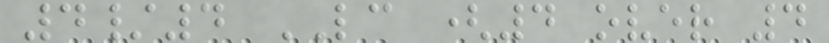4/4 LC (4 over 4
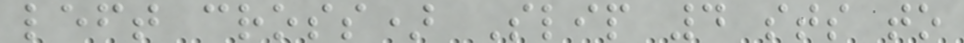left cross) Slip 4 sts to
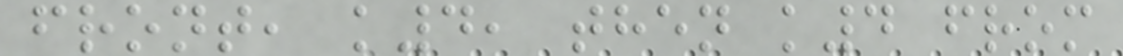front, k4, then k4 from
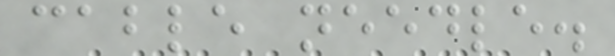cable needle.
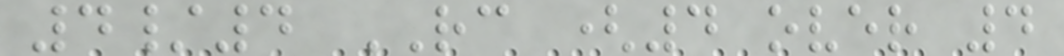4/4 RC (4 over 4
